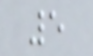5
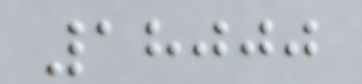18000
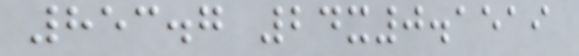853.7 24x0.1519
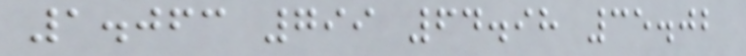1.063 799 64.98 35.02
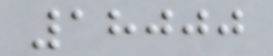18000
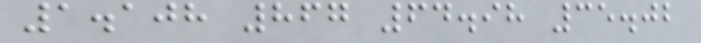1.108 867 64.98 35.02
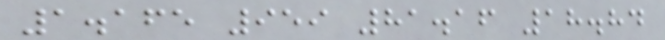1.165 959 81.16 18.84
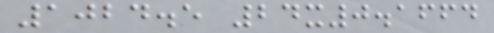1024.5 24x0.1664
